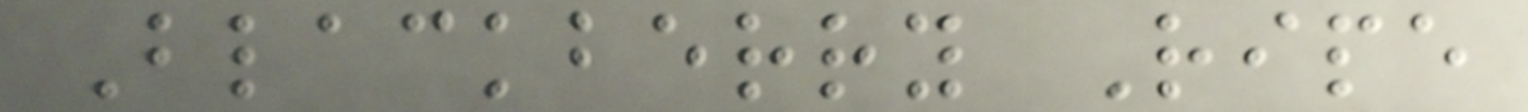Blackberry Ripe
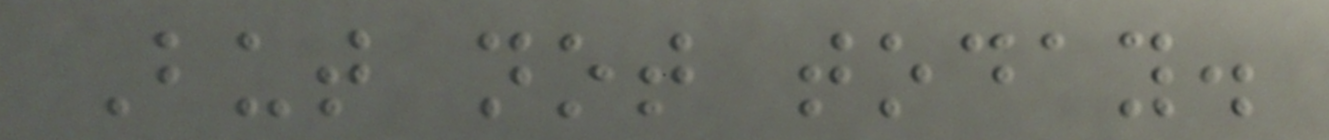But not today.
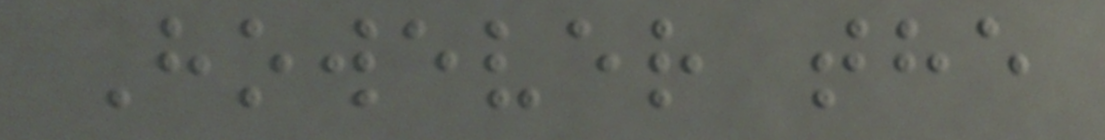However the
